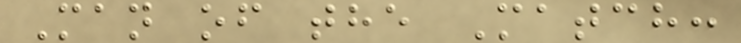Man of the Match:
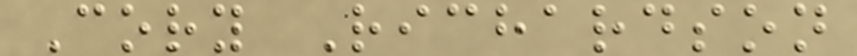Cory Richardson
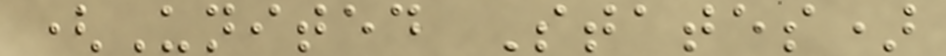(United States)
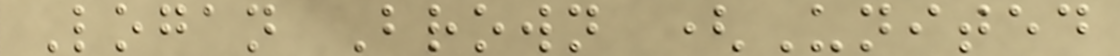Logan Brown (United
